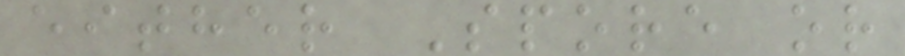either Spore or
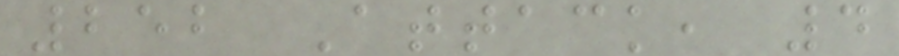252 Attack, 4
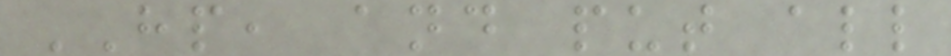HP, and put all
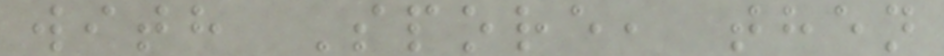with Spore, then
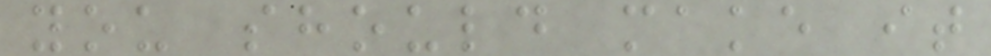you should make it
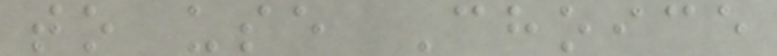to use Choice
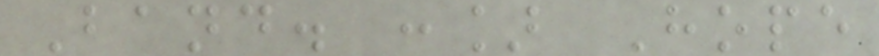Band. :] Hope
